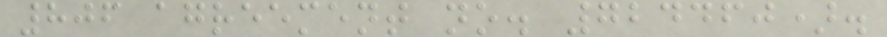806 agreement no. 724460).
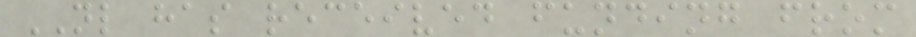NL has received funding from
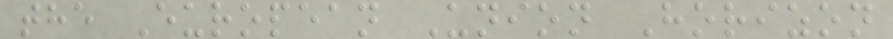the European Union Horizon
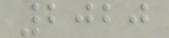2020
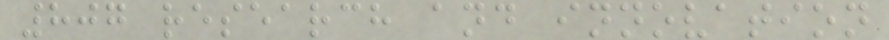807 research and innovation
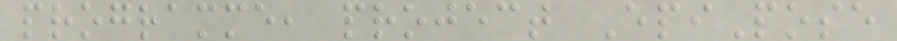programme, project EpiPose
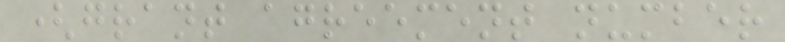(grant agreement number
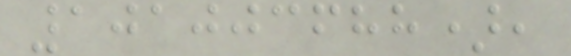101003688),
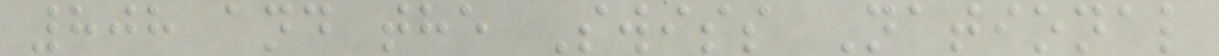808 and the Swiss National
